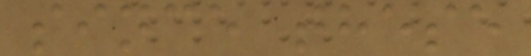since these
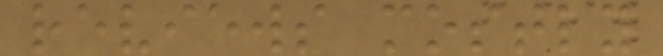reviews mostly
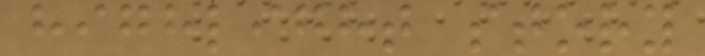highlight story
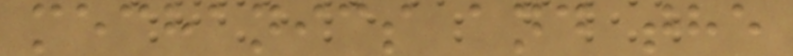mechanics and the
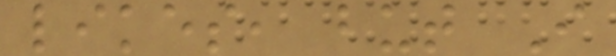likes, but I
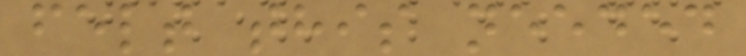felt this needed
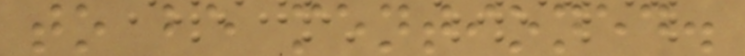to be mentioned.
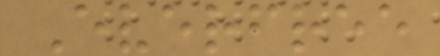Everfree
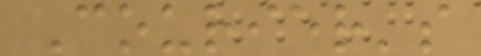Courier's
